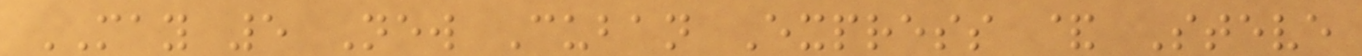MAY 5 New Cuban Express & Steve
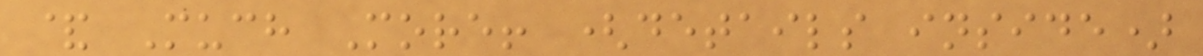& Much More! (details inside)
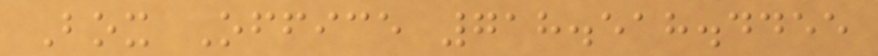Box Office 718.518.4455
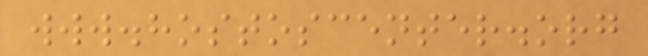www.hostoscenter.org
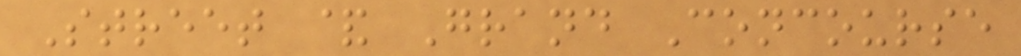Street & Grand Concourse
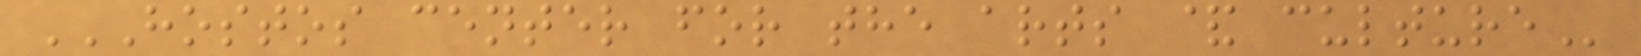HOSTOS CENTER FOR THE ARTS & CULTURE
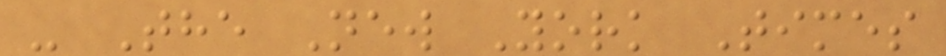- The New York Times
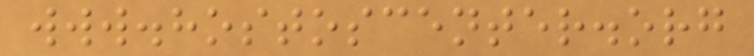www.hostoscenter.org
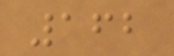162
